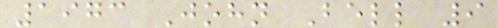1973 John Bell 9
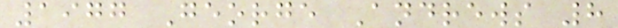1977 George Andrews 8
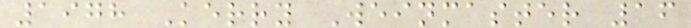1978 Kerry Weinmaster 16
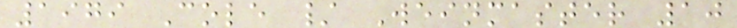1979 Cole / Weinmaster 10
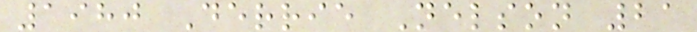1980 Derrie Nelson 21
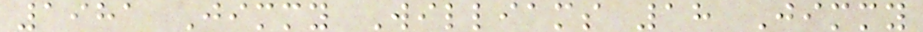1981 Jimmy Williams 18 Jimmy
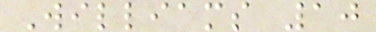Williams 10
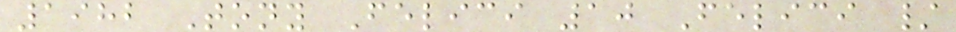1982 Tony Felici 10 Felici /
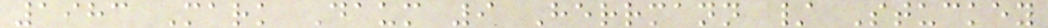1983 Mark Daum 9 Herrmann / Stuckey
